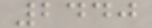2440
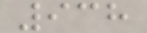938
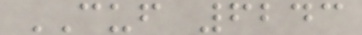CUF 6243
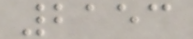2153
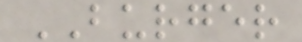BURGER
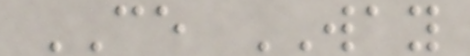CE WAY
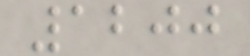1200
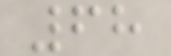68
